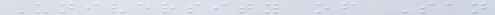University of San
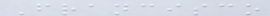Francisco
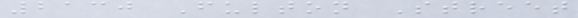2130 Fulton Street
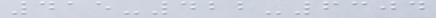415-422-6304
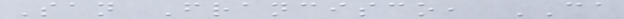San Francisco, CA
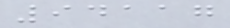94117
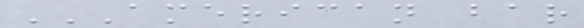AMERICAN BAR
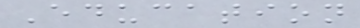Education
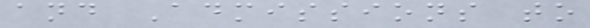and Admissions to
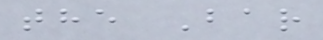the Bar
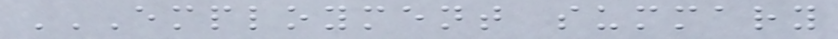EMPLOYMENT SUMMARY
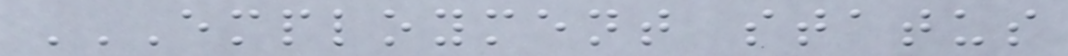EMPLOYMENT STATUS
